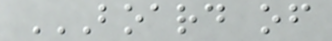BOARD OF
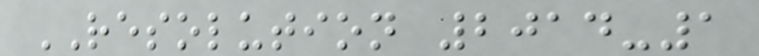RESOLUTION 2014-1
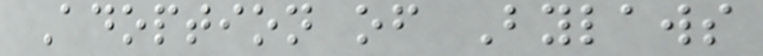Adoption of Bylaws
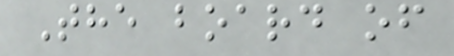The board of
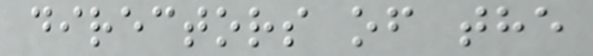directors of the
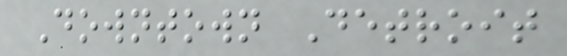Downtown Detroit
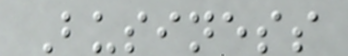Business
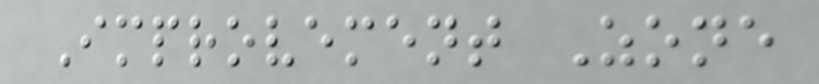Improvement Zone
